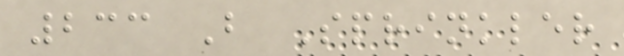233 B Sprinkler
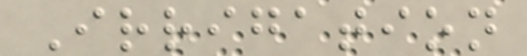Irrigation
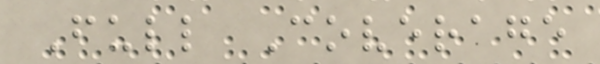Full Coverage
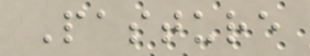Pasture
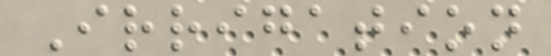Irrigation
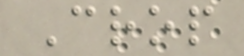Crop
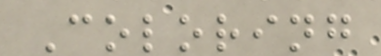Coloring
